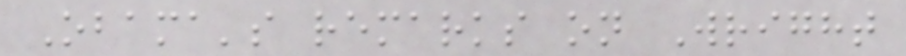Obama's remarks on Wright
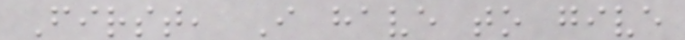First, I have to give
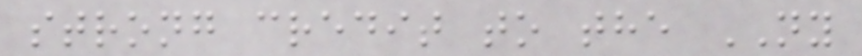strong credit to the NY
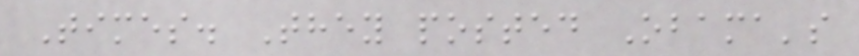Times. They posted Obama's
